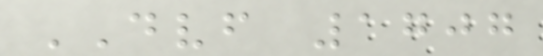DVF 1707
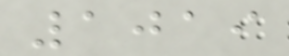1019
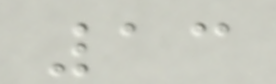13
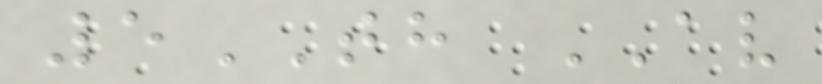5TH AV
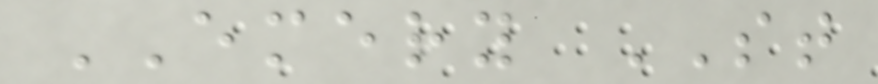EMERY ST
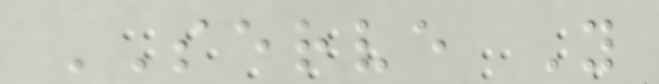SERVE Y
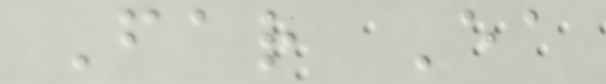Far Ea
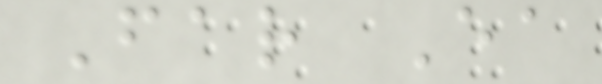Far Ea
